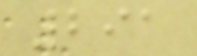291
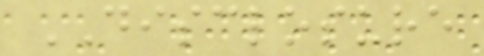DISCLOSURE
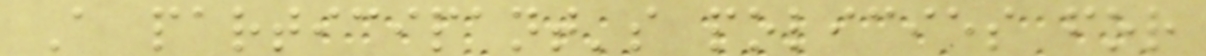A participant's policies for
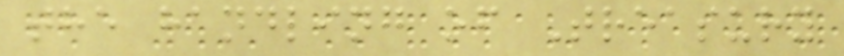the handling of Treasury
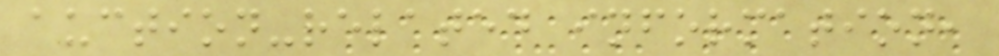auction-related information,
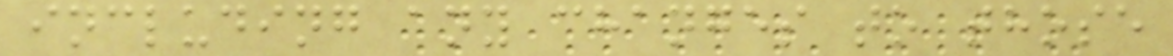including any changes to those
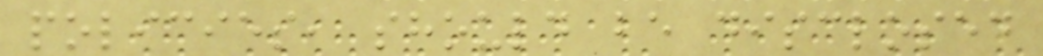policies, should be disclosed
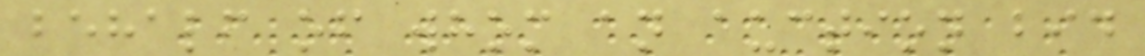behalf of whom an auction bid
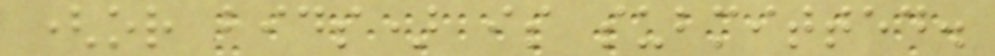(or bids) is submitted.
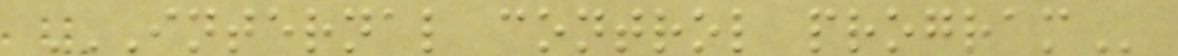INTERNAL CONTROL PROGRAM
